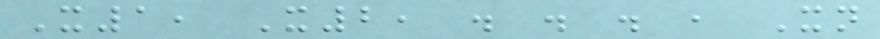X1, X2, . . . , Xn
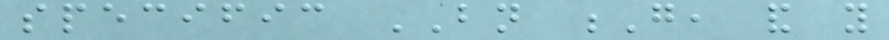specific BN G, and you
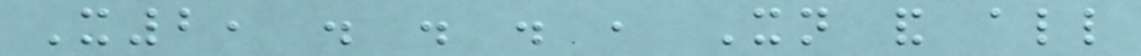X2, . . . , Xn and all
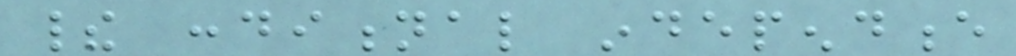their conditional independence
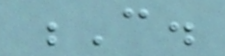C.
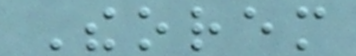Theorem
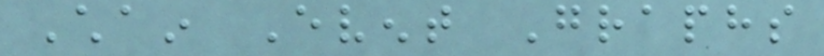Chain Event Graphs
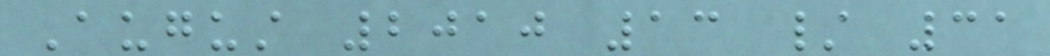August 2010 13 / 31
